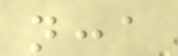ncca
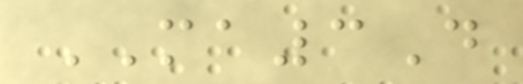MA3D
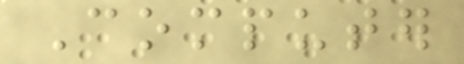Computer
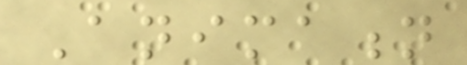Animation
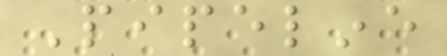Pipeline
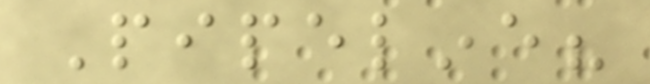Pipeline?
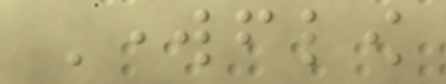Workflow
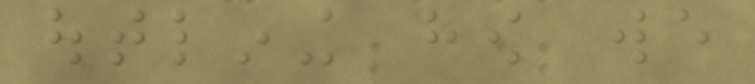outlining how we
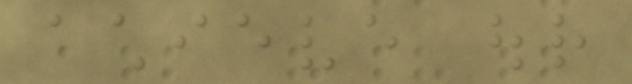achieve our
